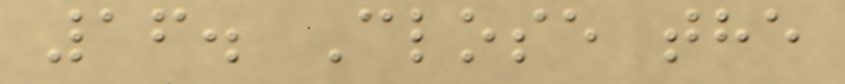16. Close the
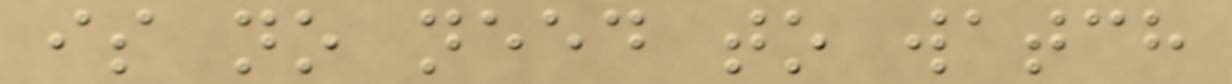is no need to watch
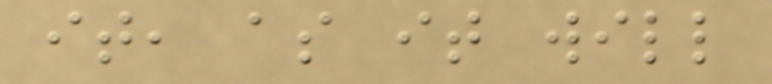it, as it will
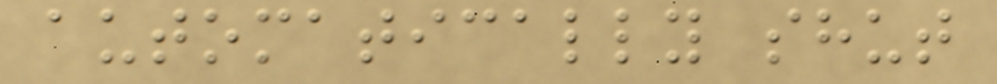automatically shut
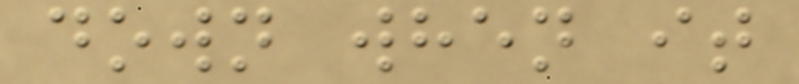down when it
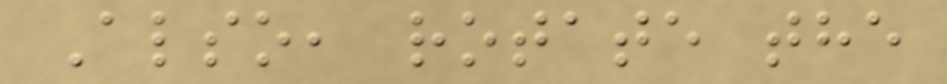Also, rotate the
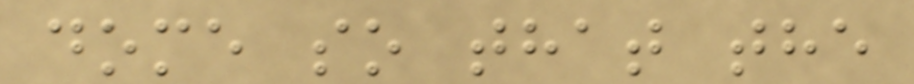dome so that the
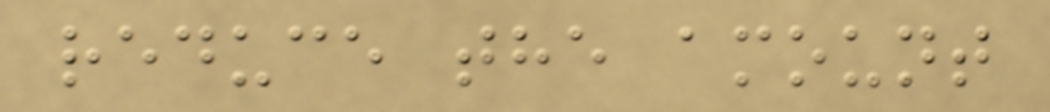reduce the amount
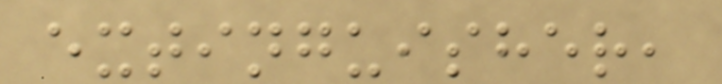extinguisher,
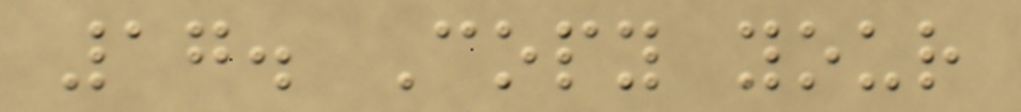17. Copy your
